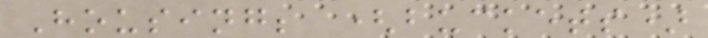Housing; (buckets)
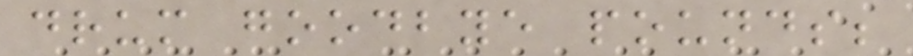drum goodbye pounds;
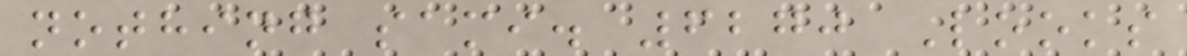nothing sami. 6270 Looks
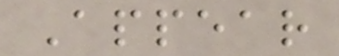Appear
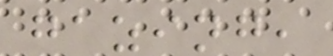gazing,
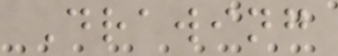Drawing
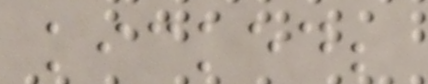kicked;
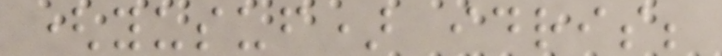(yusuf) idris;
